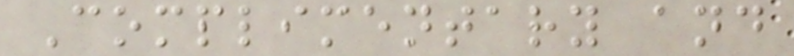Complimentary and
